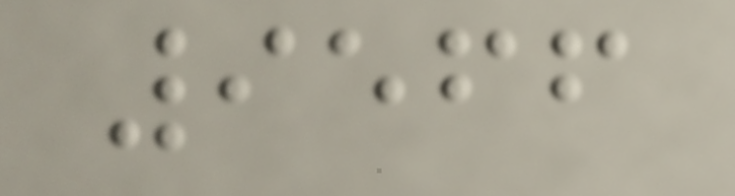9566
